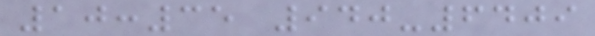10:35 940-6409
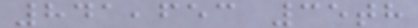841,653 35th
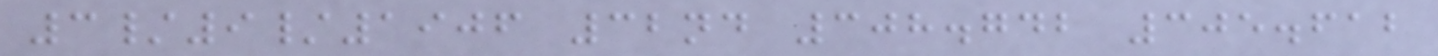3/9/1906 32nd 308.742 305.612
